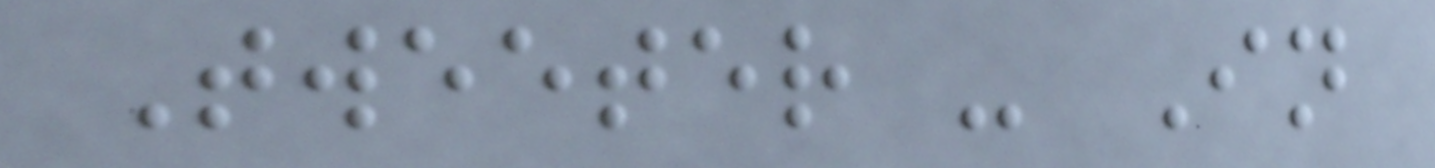Tweeter - In
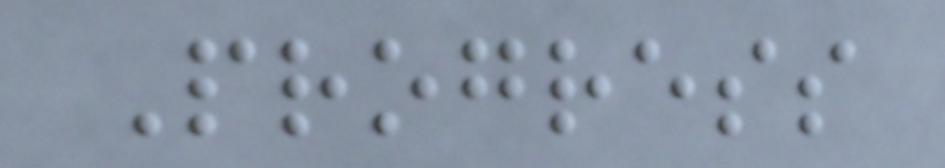Progress
